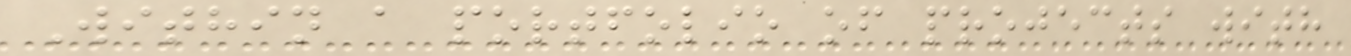Within a portfolio of projects with
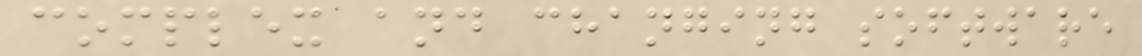complex and changing software
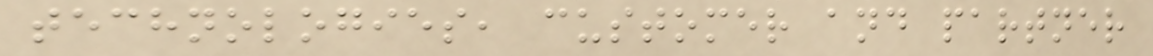technologies, customer and partner
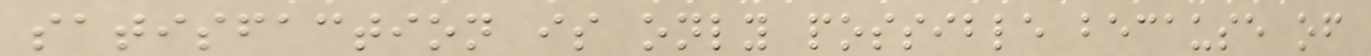satisfaction is only possible because of
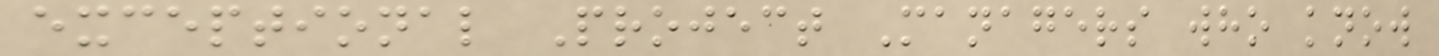exceptional Project Managers who know
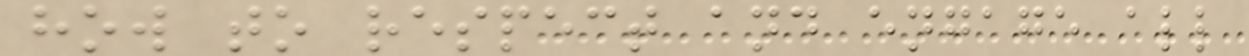how to respect and engage all
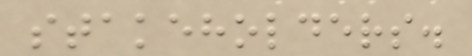stakeholders.
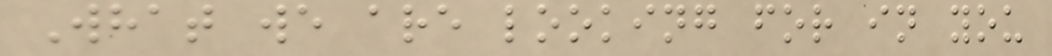What we are looking for in you
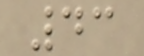43
